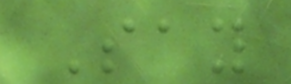Say
